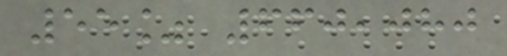55% 660,080
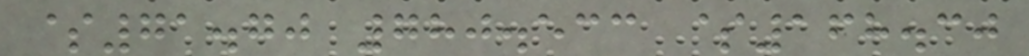$71.70 780.533 $168.30
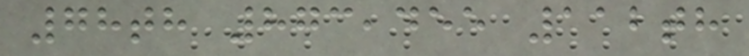78th 873,455 112th
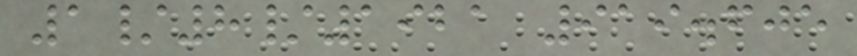1/8/1921 919.605
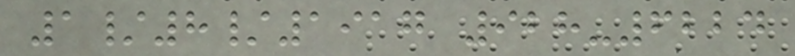1/8/1917 928-6224
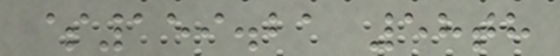$159.21 58th
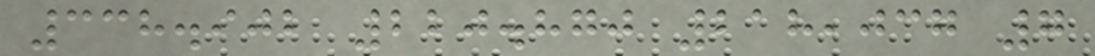338.902 220.870 218,037 7
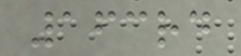163rd
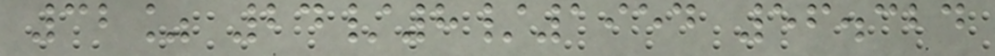32% 24/8/1954 56.324
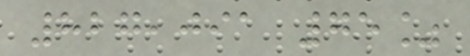827,091 75%
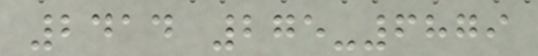2414 275-6879
